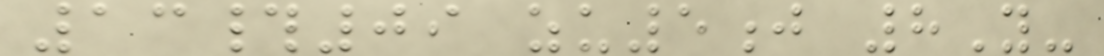13#09 zu5j 8Y-
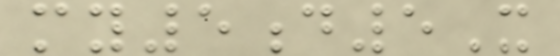my5d5X
